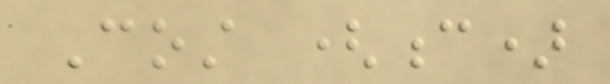Cost (c)
